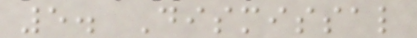5. Dismissal
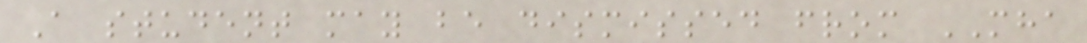A student may be dismissed from MHA
